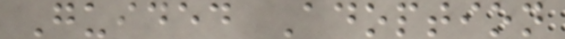Guided Adoption
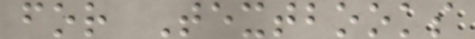for Textbooks
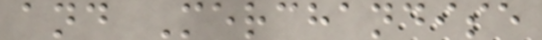and Merchandise
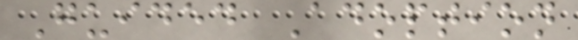Guided Adoption
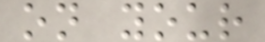on your
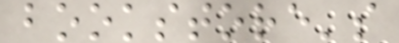bookstore's
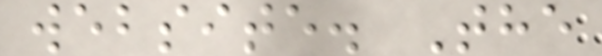website. The
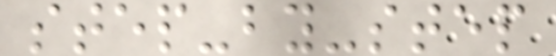step-by-step
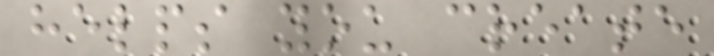helps you create
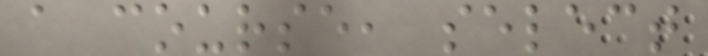a course, select
